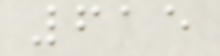615
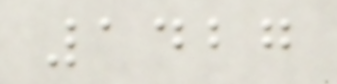1427
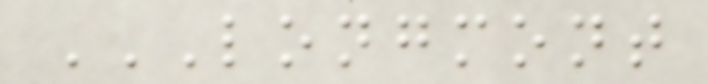LONGMONT
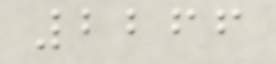2266
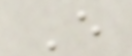E
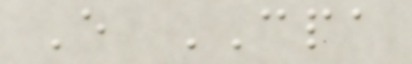E CPA
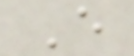E
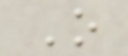O
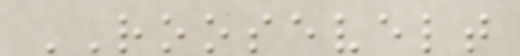ROOSEVELT
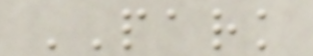PARK
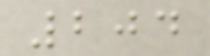204
